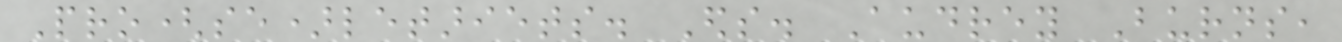Pro(se)letariets. Eds. Audrey Burns,
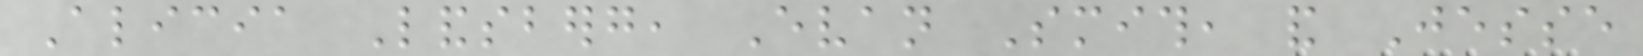Alicia Landsberg, Evan Smith, and Jesse
